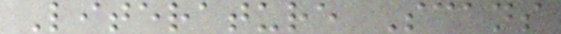Literature Scans
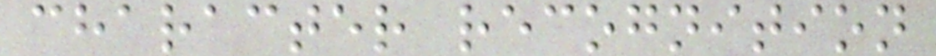character recognition
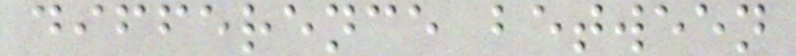difference between
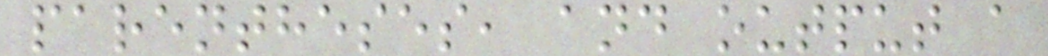parentheses, and output a
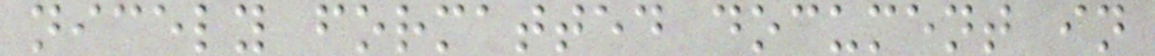nicely formatted document in
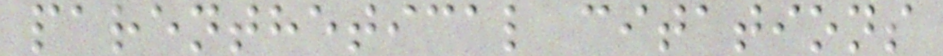parenthetical citations
